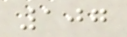107
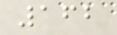162
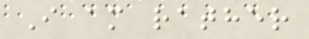I am rather
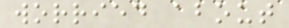worried about
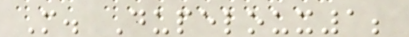M. Dupeloux1;
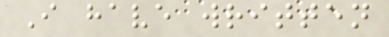I have written
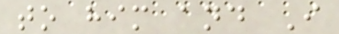to him and I
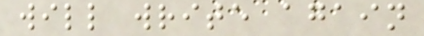will write again
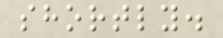shortly.
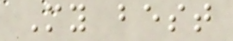My best
